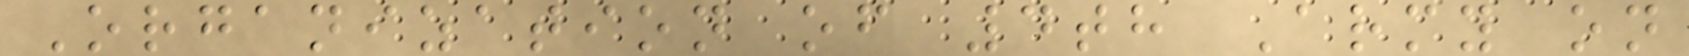Organization of 4th Army on
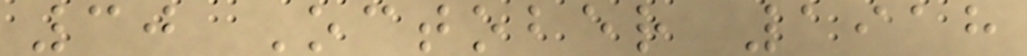30 October 1918
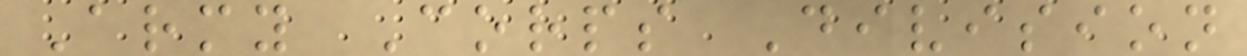Army Corps Division
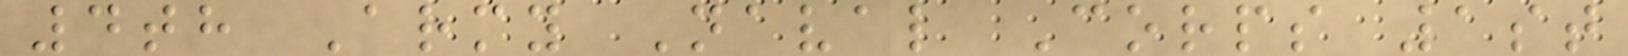4th Army Naval Corps 1st
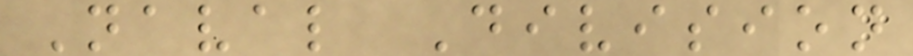Naval Division
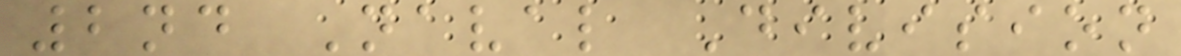2nd Naval Division
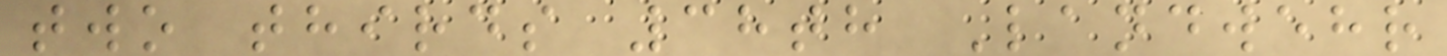two thirds 38th Landwehr
